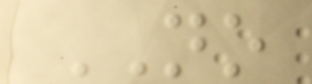NO
